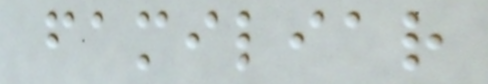familiar
